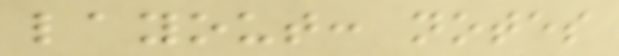layout: notes
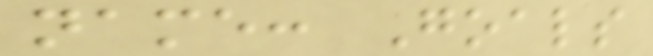name: Goals
